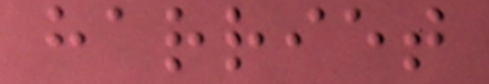harriet
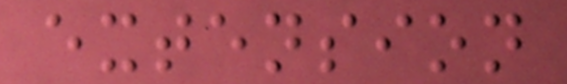extension
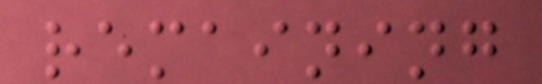remaining
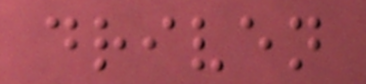driven
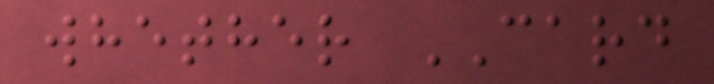whether CARD
